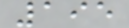195
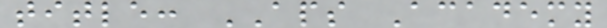title: APS Academy
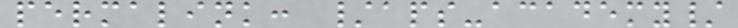permalink: /aps-academy/
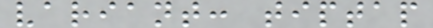variant: tiptap
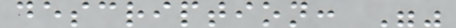description: ""
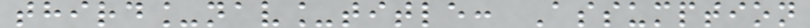third_nav_title: Assumption
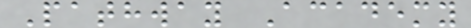Pathway Academy
